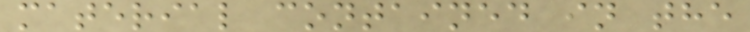material contained in the
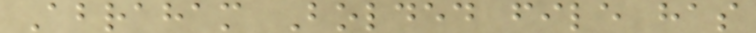Abraham Bolded file has
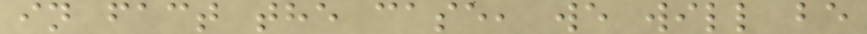in fact the case, we will be
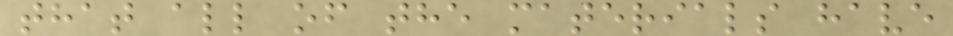that all of the materials have
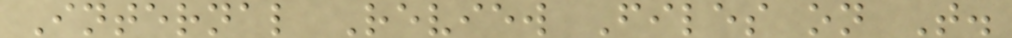Internal Review Files on T.
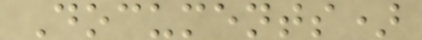Documents)
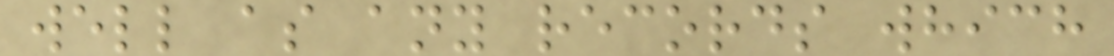well as any records which
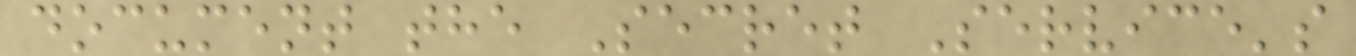document the Secret Service's
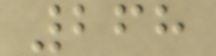268
